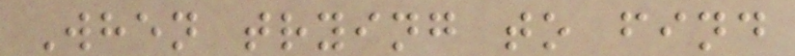When trying to find
